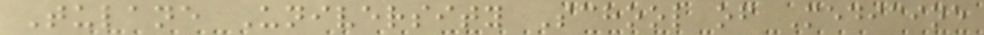Tulane University School of Medicine
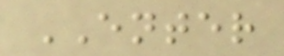ENTER
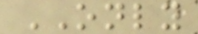ONLY
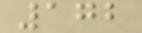172
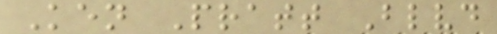Ken Pratt Blvd
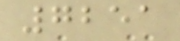7251
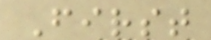First
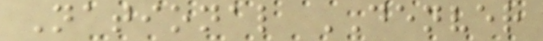National DENVER
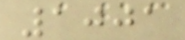1001
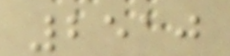2510
